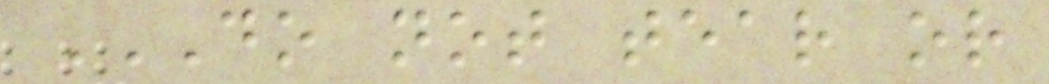DO NOT TEAR OR
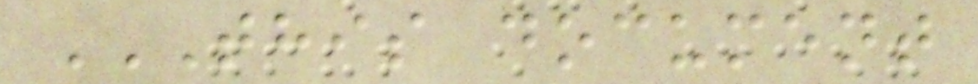THIS DOCUMENT
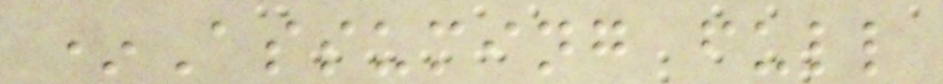*Assuming full
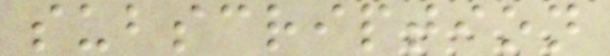subscription
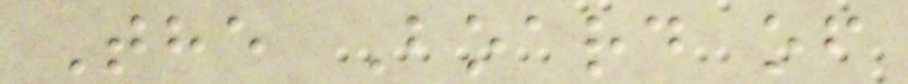The Board of
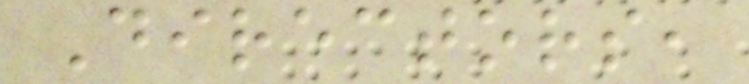Directors,
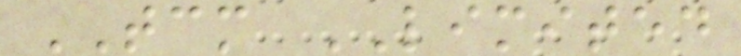TCM LIMITED
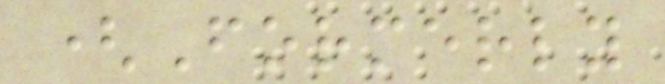(Formerly
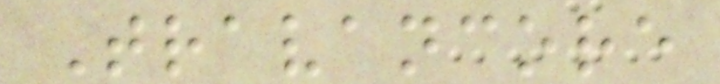Travancore
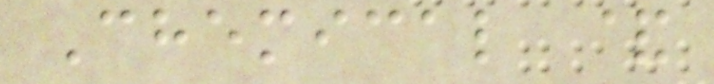Chemical &
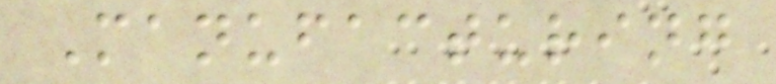Manufacturing
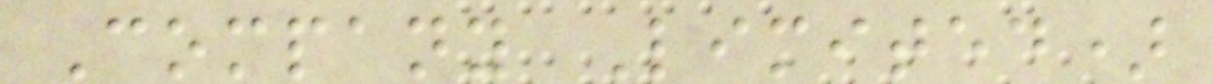Company Limited)
